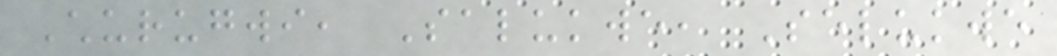Churugwi, Salukwe, Selukwe
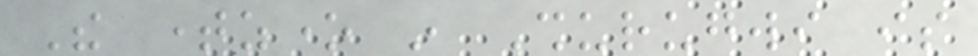The timezone in Shurugwi is
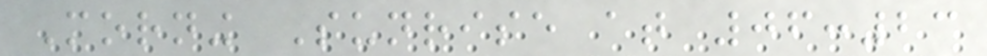Morning Sunrise at 06:23
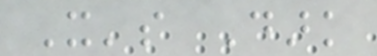It's Dark
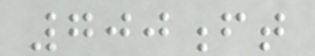700ft
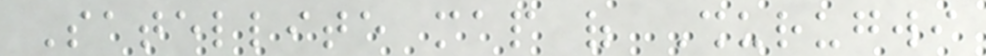Satellite map of Shurugwi
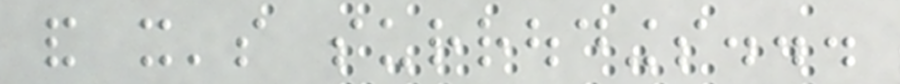and it's surroudings...
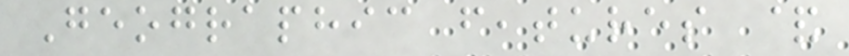Geographic features &
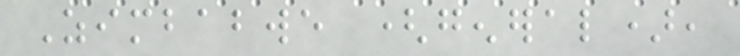Zimbabwe (general),
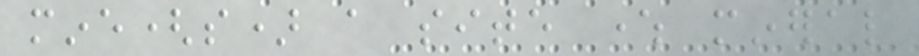mine(s) a site where mineral
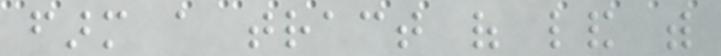farm a tract of land with
